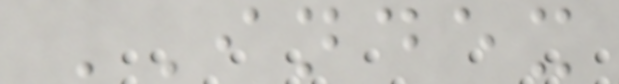INDEX
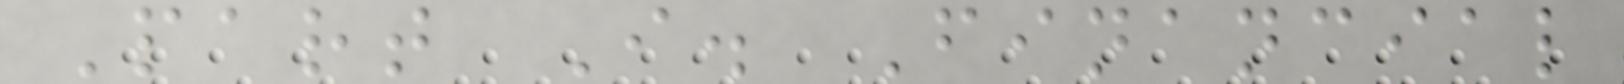Part I. Financial
